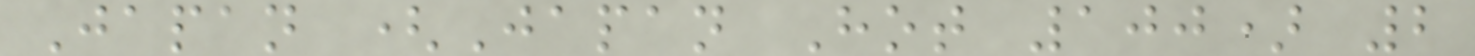Japan (Japan Hot 100) 2
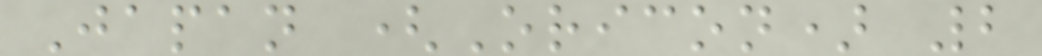Japan (Oricon) 2
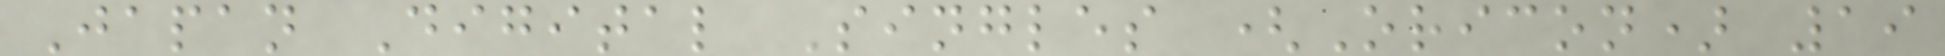Japan Digital Singles (Oricon) 19
